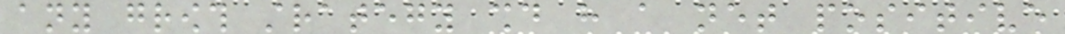any growth strategy should have a net positive
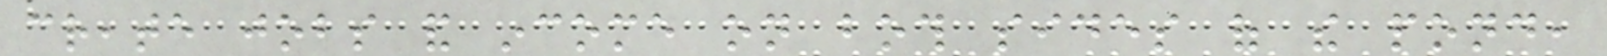create jobs and income on both sides of the pond,
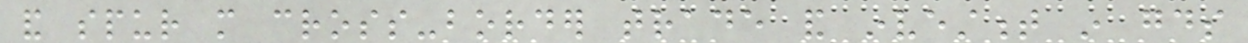and spur more cross-border trade and investment in goods
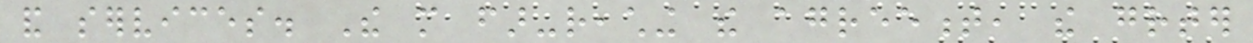and services. The more far-reaching the agreement, the greater
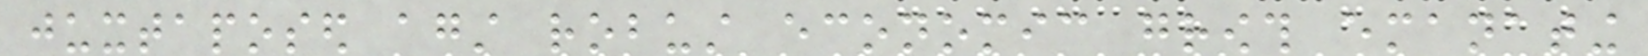juxtaposed against robust economic growth emanating
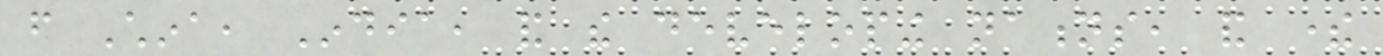from China, India, and the developing nations, and there
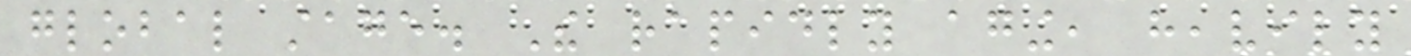global stage. The rapidly aging, heavily
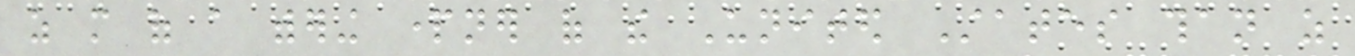as more of a withering partner of the United States than as
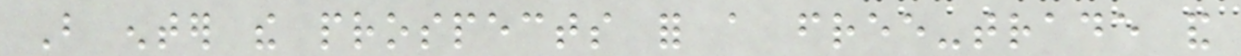But enter the prospects for a free-trade and
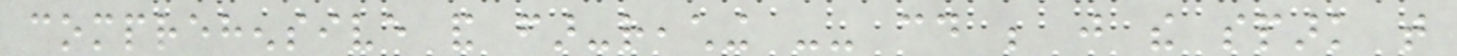comprehensive and far-reaching -- could be just the spark that
